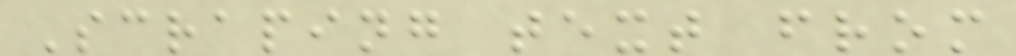Scraping text from
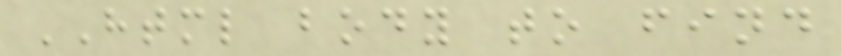HTML body to find
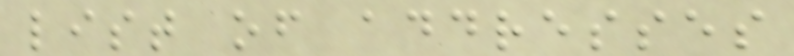list of addresses
